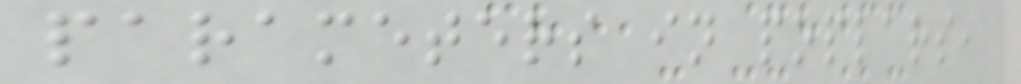parameters in poplars,
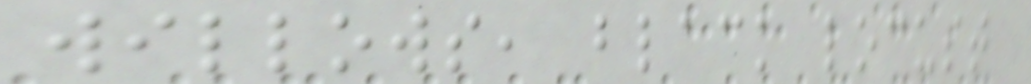willows, black locust
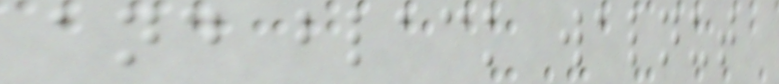and black walnut
